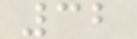32
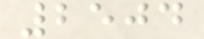2504
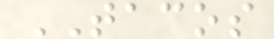TACOS
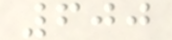600
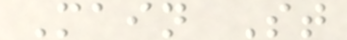Main St
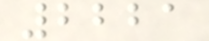2221
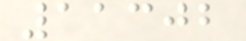11302
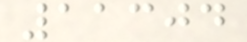11304
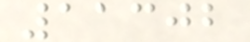11302
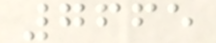7665
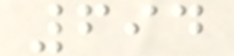694
